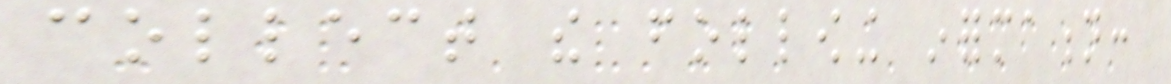collect the following information:
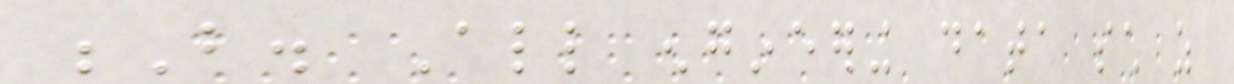B. All engineering data such as
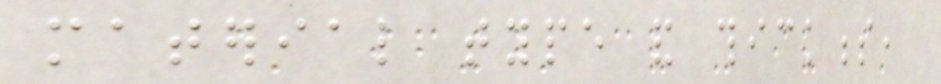material type and thickness,
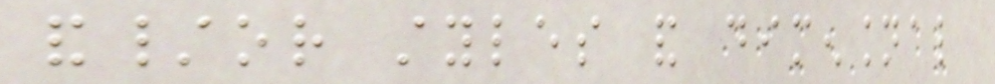and/or styles and dimensional
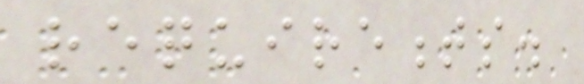requirements.
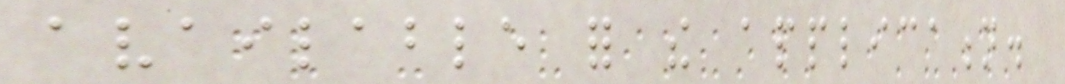available for the application.
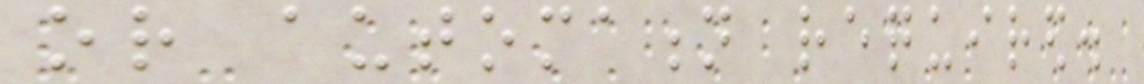or automation required.
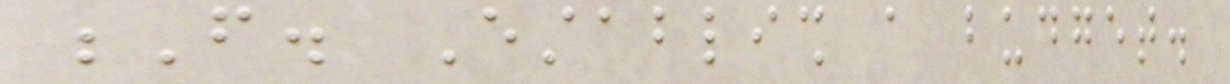F. Establish a budget.
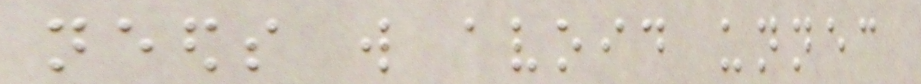needs will avoid unnecessary
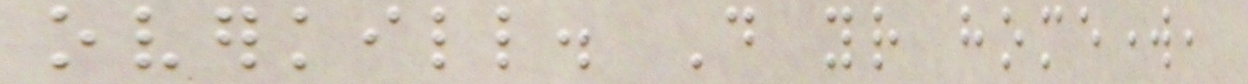overkill. Do your homework,
